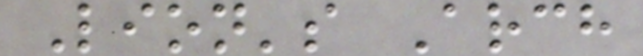Lion's Arch
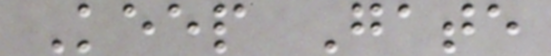Keep Gate
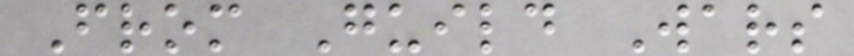From Guild Wars
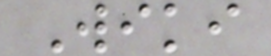Wiki
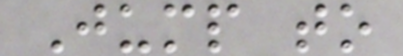Jump to
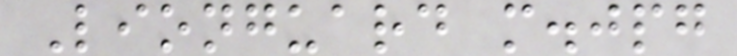Lionguard m.jpg
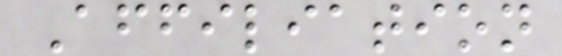Affiliation
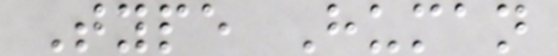Type Human
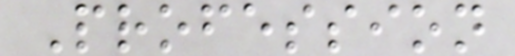Profession
